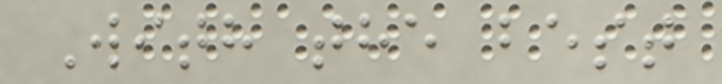With the best
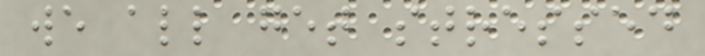we all get stressed
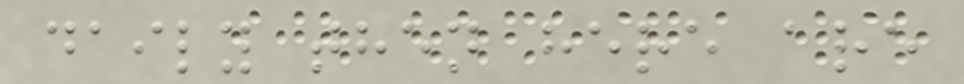daily then here are
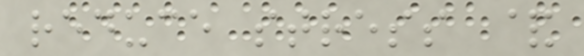reduce stress &
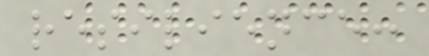resilience:
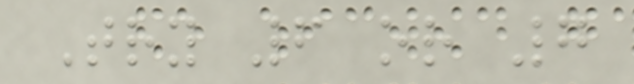Try 6 or 7
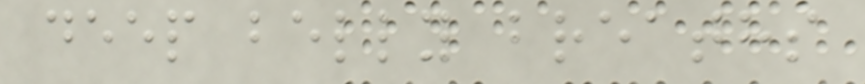deep belly breaths
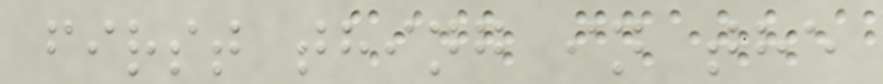first thing in the
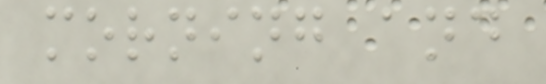morning and
